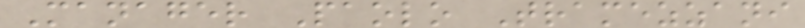Manager Paolo Tramezzani
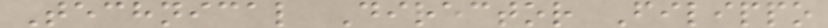Technical Director Filippo
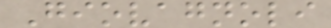Giovagnoli
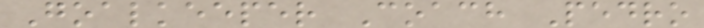Goalkeeper Coach Pedro
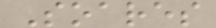Soares
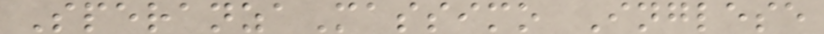SperanzaMassimo Inglese
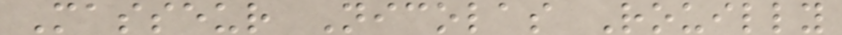Masseur Nicolas Rouilly
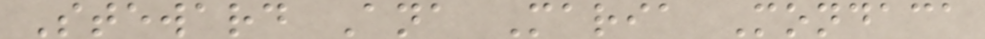Steward Ana Maria Mondaca
